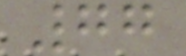77
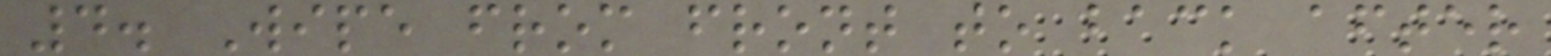4. Wipe from front to back after
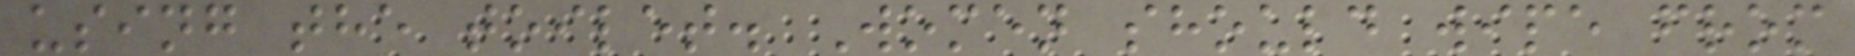using the toilet. Women should wipe from
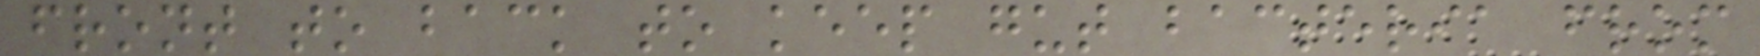front to back to keep gut bacteria from
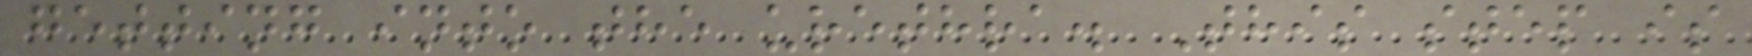getting into the urethra. This step is
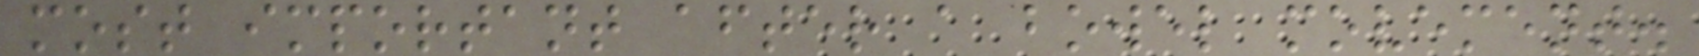most important after a bowel movement.
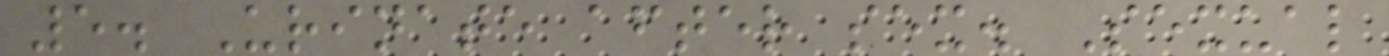5. Urinate after sex. Sexual
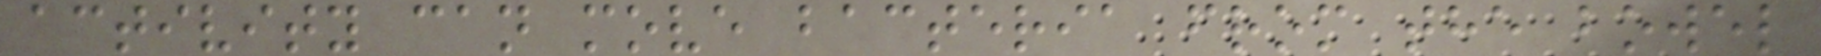activity can move bacteria from the bowel
